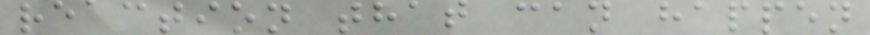reaction that can happen
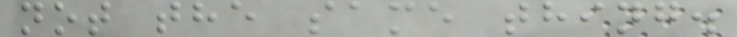not the same thing.
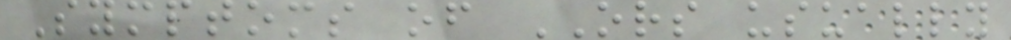Symptoms of ORS usually
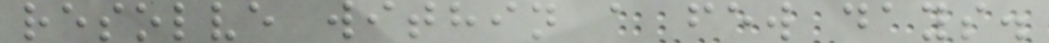resolve within a few days.
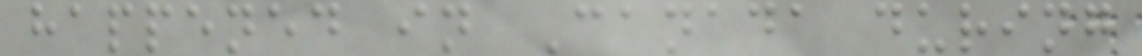happened in Canada during
